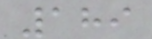189
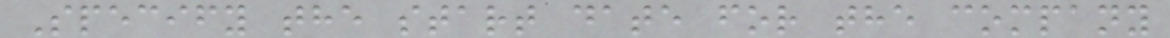Specify the start date for the company
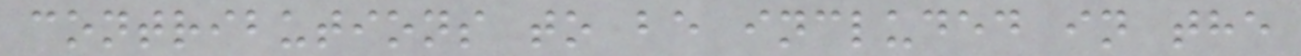contributions to be included in the
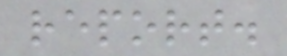report.
